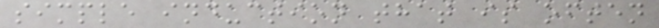simple induction that is often
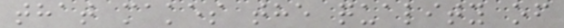that makes the quality of
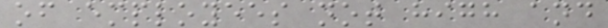of employees not high and
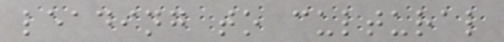leading to cultural
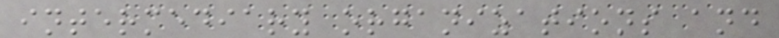intermediary organizations and
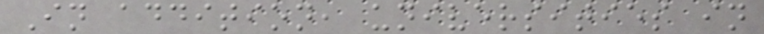In addition, universities in
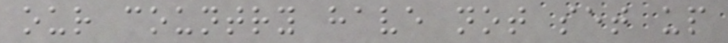our country have not set up
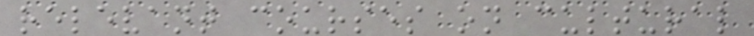relevant courses on cultural
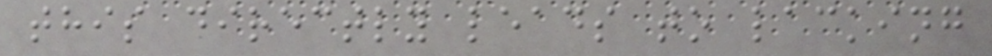this directly leads to lacking
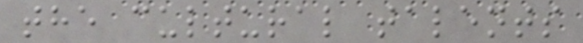the cultural talents
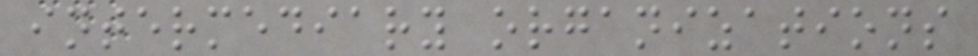intermediary organizations
